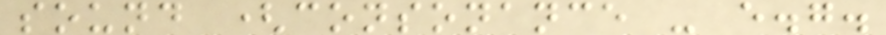sound (consonance - e.g.
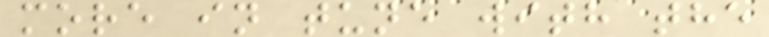more in tune with the
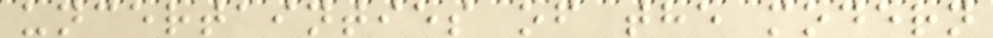uncertainties of the modern
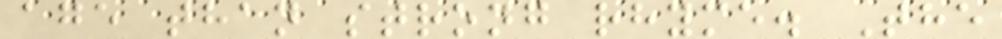age than strong rhyme. The
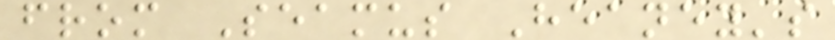from Seamus Heaney's
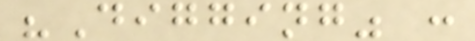"Digging" :
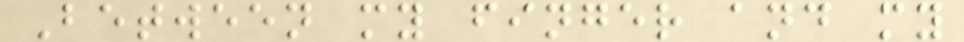Between my finger and my
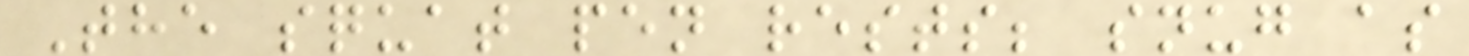The squat pen rests; snug as
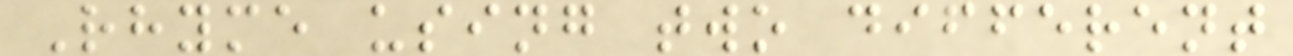Rhyme using two different
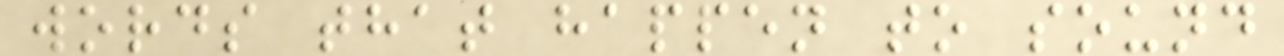words that happen to sound
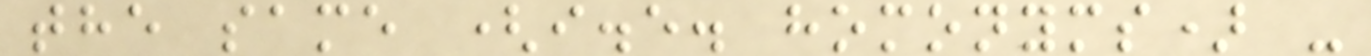the same (i.e. homonyms) -
